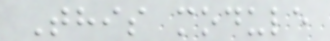This module
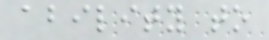ability to
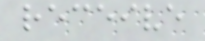receive
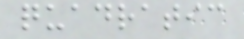quadratic
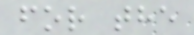for the
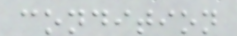condition
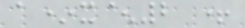a*x^2 +
